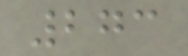273
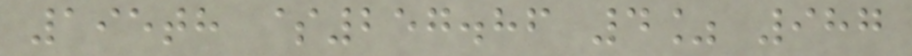195th $257.86 4% 987
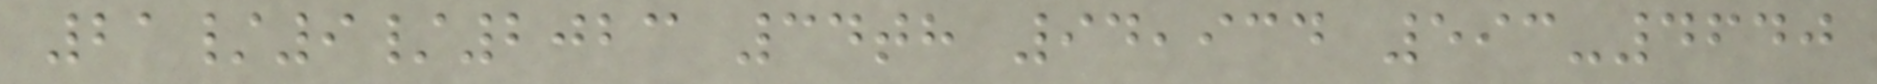21/9/2023 34th 94,934 593-4640
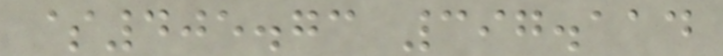$405.73 397.114
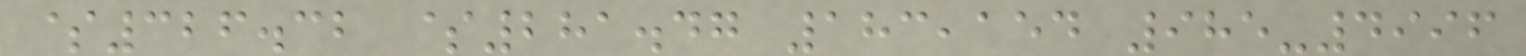$326.32 $281.47 183,154 985-4996
